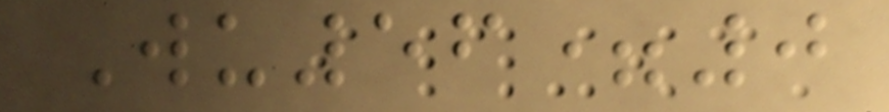Wu56=0
